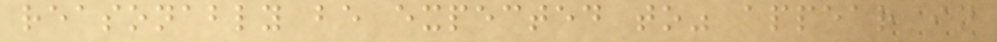reasonably be expected to" appear in
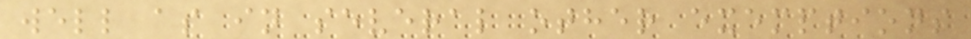well as in several other exemptions
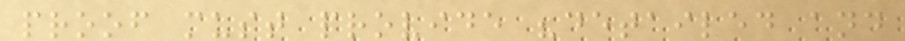proof must provide "detailed and
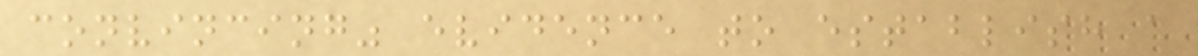convincing" evidence to establish a
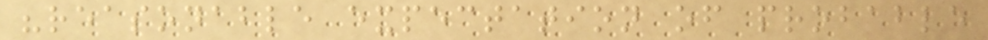"reasonable expectation of probable
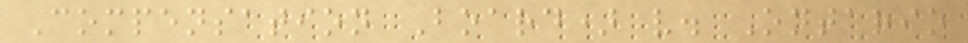Compensation Board) v. Ontario
